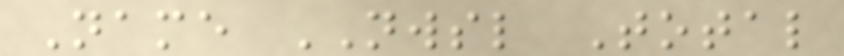Name NWSL Total
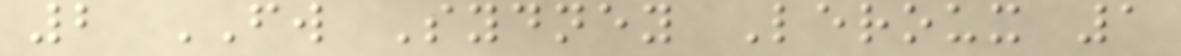2 FW Sydney Leroux 1
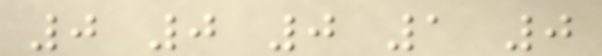0 0 0 1 0
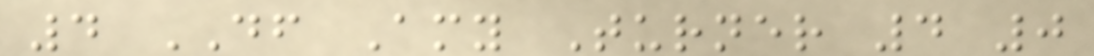4 DF Amy Turner 4 0
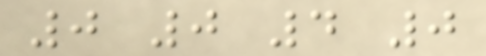0 0 4 0
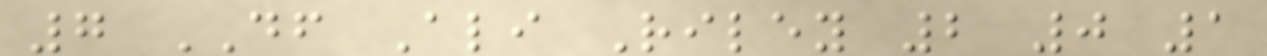7 DF Ali Riley 2 0 1
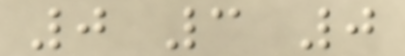0 3 0
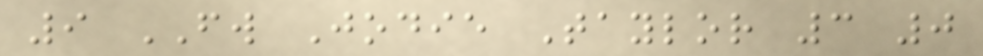9 FW Jodie Taylor 3 0
